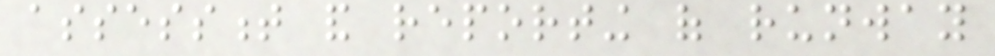assessment and reporting of runway
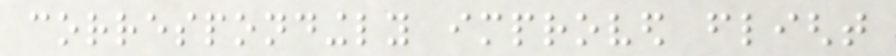correspondingly improved flight
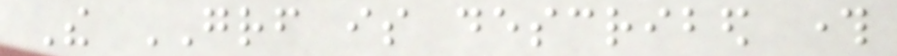The GRF is described through
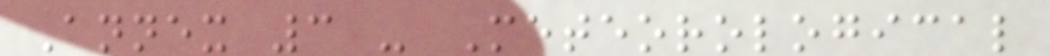Annex 3 - Meteorological
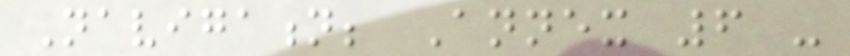Navigation; Annex 6 -
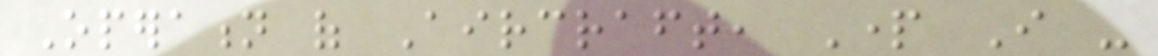Operation of Aircraft, Part I -
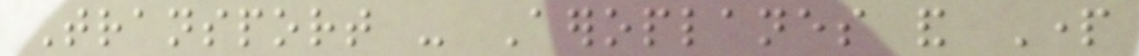Transport - Aeroplanes and Part
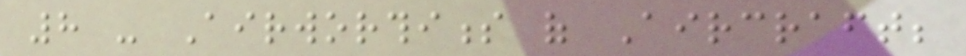8 - Airworthiness of Aircraft;
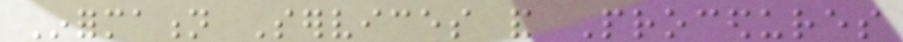Information Services and Procedures
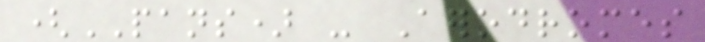(PANS) - Aerodromes
